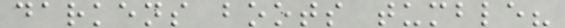darkens boots tumble?
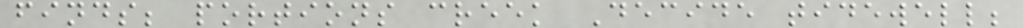finds; portions creek Decide tidewell;
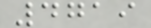4719
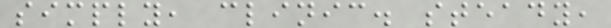simply, clinic. steady,
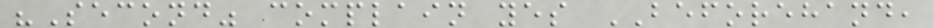"Second" complain yes BEFOREHAND,
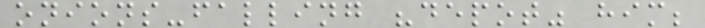onions-falling "depot" him;
